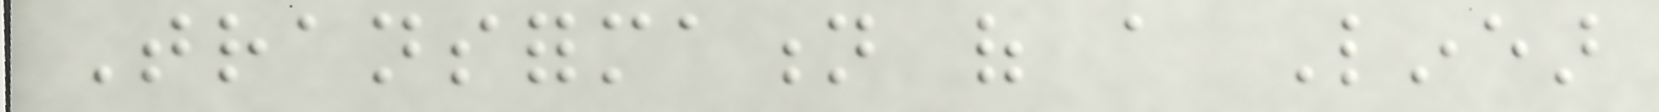Transformation of a Linear
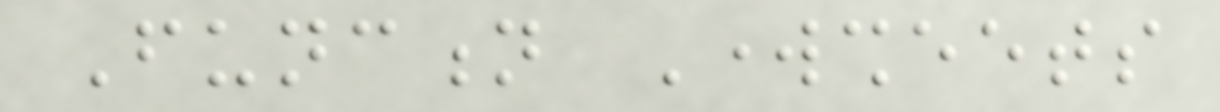Function Worksheets
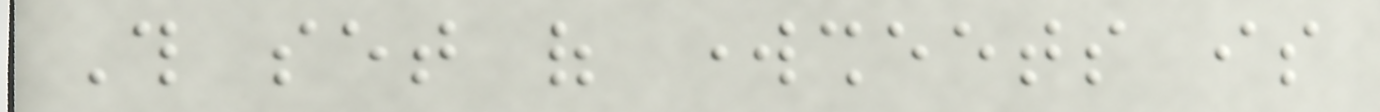This set of worksheets is
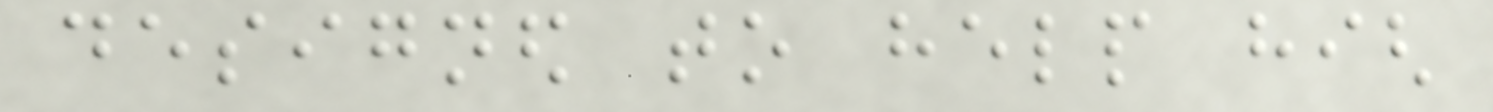designed to help high
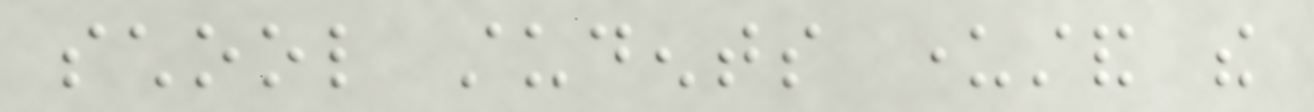school students understand the
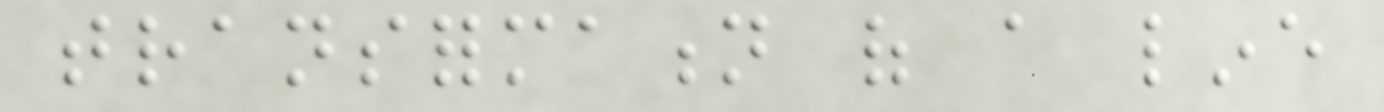transformation of a line
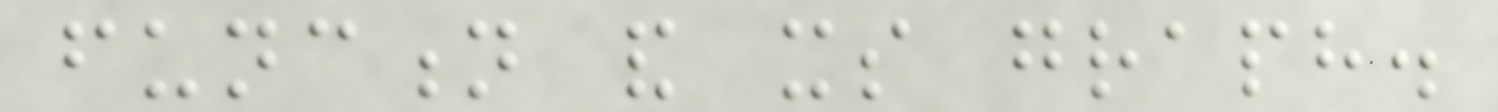function and its graph.
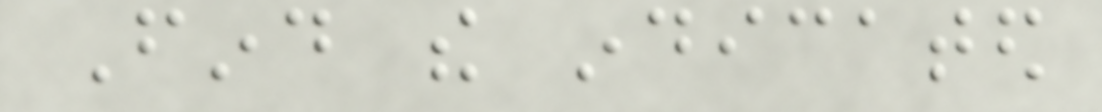Find the indicated
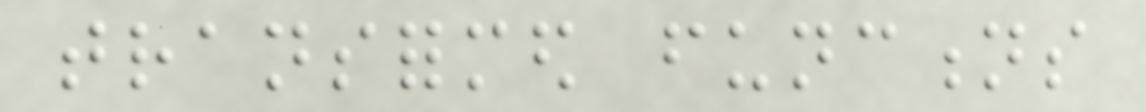transformed functions
